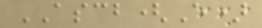ASCB(E)
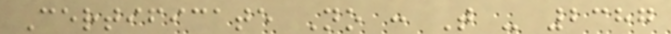Certificate No : T - 2387
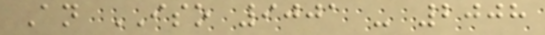An ISO 9001 - 2008
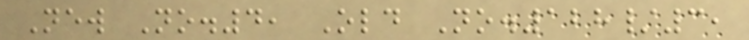New No.4, Old No.128/3,
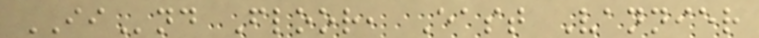IInd Floor, East Vannier
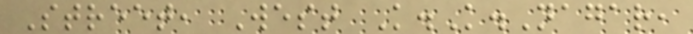Street, West K.K.Nagar,
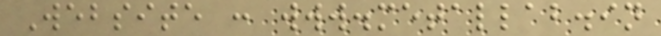Website : www.metallab.in
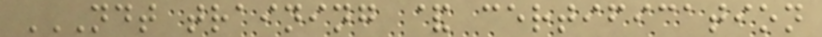NDT TRAINING & CERTIFICATION
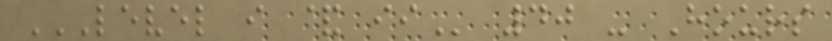LEVEL I & II 40 - Hours
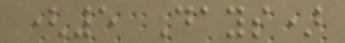(5 Days)
